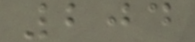204
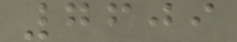7609
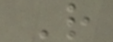R
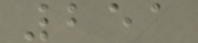251
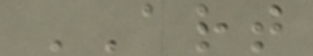ART
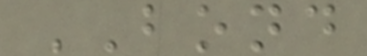BOND
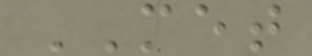MET
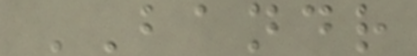BANDR
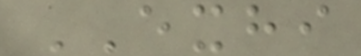EXHI
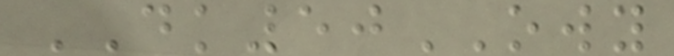DK50OWY
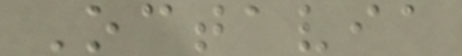Octavia
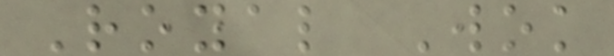Royal Wok
